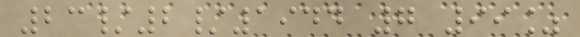23/2/1944 7 99%
